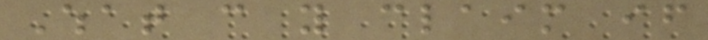What can you claim if
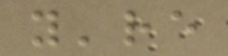you're
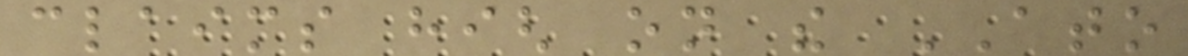claims high on the ATO
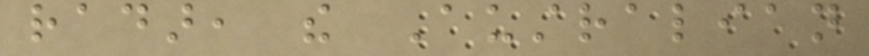radar, the Australian
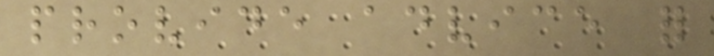provide advice for
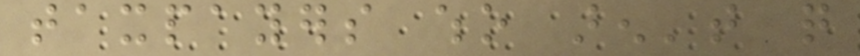taxpayers who aren't quite
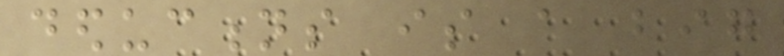deductions is a big
